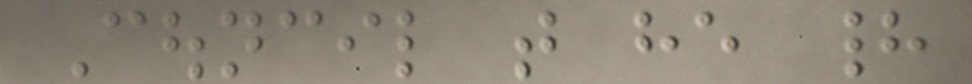Council that he had
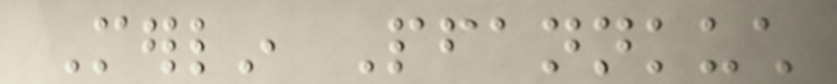Merlin Pfannkuch
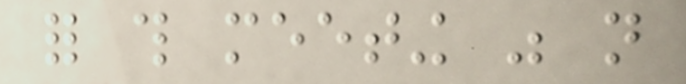for this meeting was not
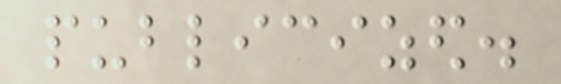publicized.
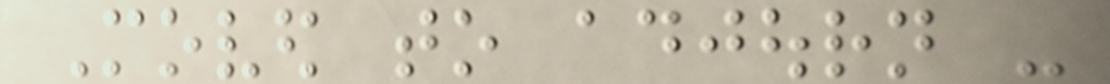Moved to adjourn -
